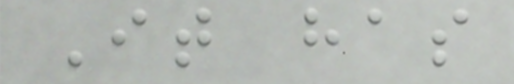It has
